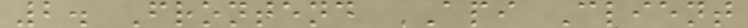2. Frontend API Client
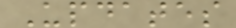Updates
